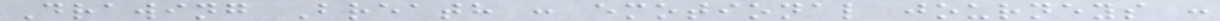Drawing Breath : emotional journeys :
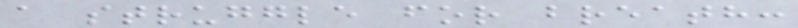a struggle for breath:
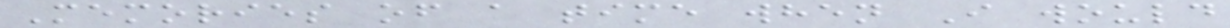Memories of a time when I would
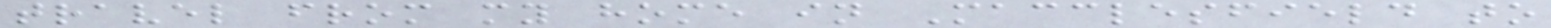travel from my home in Macclesfield to
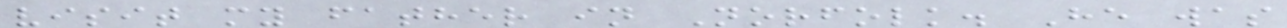visit my father in Norfolk. He was
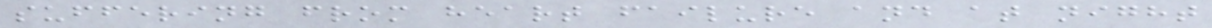suffering from heart failure and at night
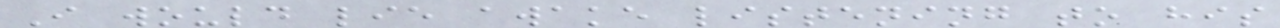I would lie awake listening to his
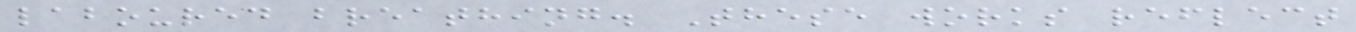laboured breathing. These works reflect
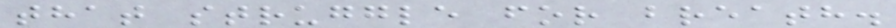that struggle for breath.
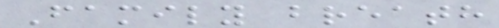Family breath
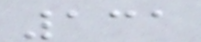131
